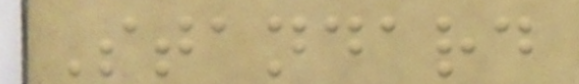Standard
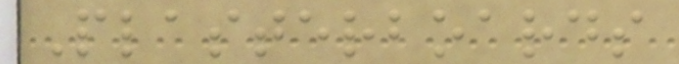Plasterboards
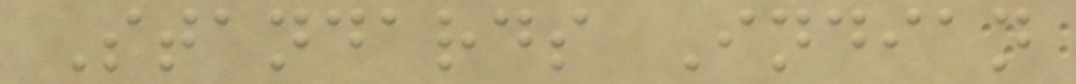Standards Indian
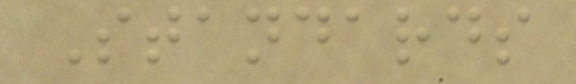Standards
